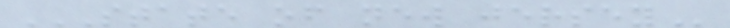STATE OF NEW JERSEY
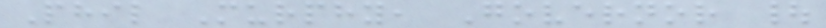Phil Murphy, Governor |
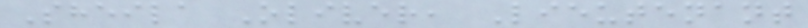Sheila Oliver, Lieutenant
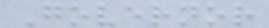Governor
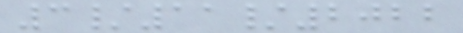3/11/2022
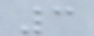3
